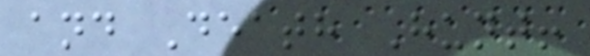and Death Hunt!
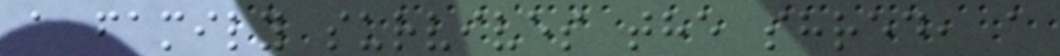a family survives the shred, a
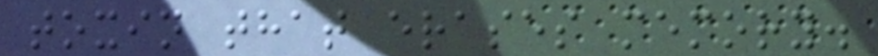toxin that erases memory.
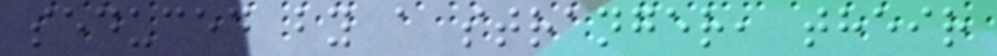seduced by a stranger, their
